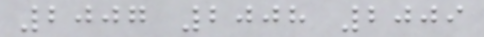2007 2008 2009
